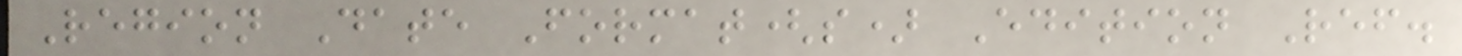Region Date Format(s) Edition Ref.
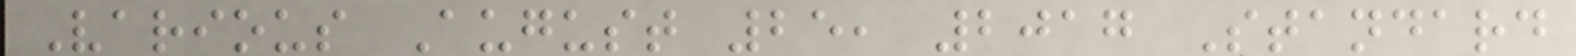Various August 25, 2017 Standard
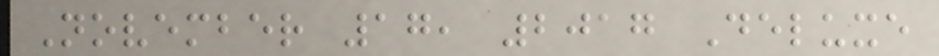November 17, 2017 Deluxe
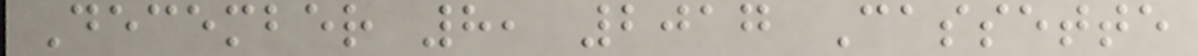December 8, 2017 Cassette
